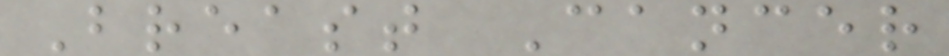Breast Cancer
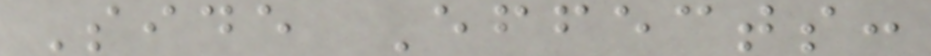Side Effects:
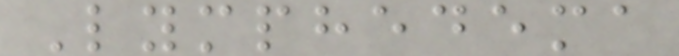Lymphedema
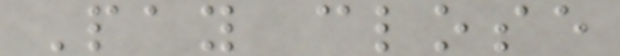Pay close
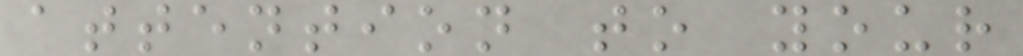attention to your
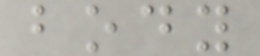body
